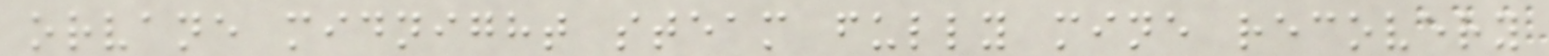orvane midnight steam fully mine recovery
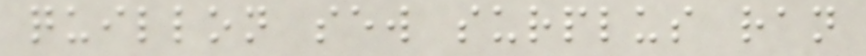quillon sew surplus ran
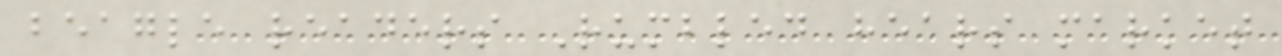beagle readers Rumbled hears market
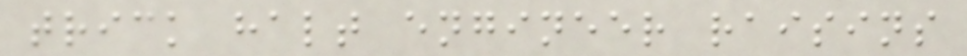trick halt engineer raisins
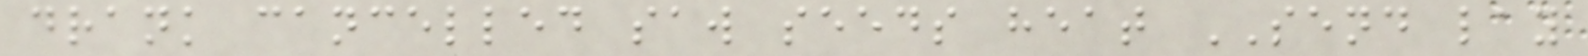drank cancelled saw seeds heat SEND lay
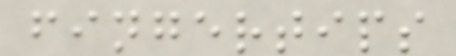fingertips
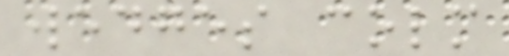wedges colm
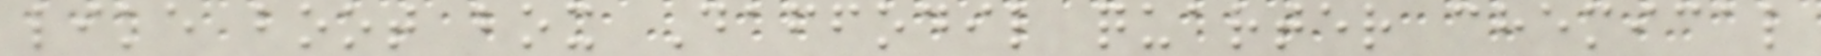like boot box Daffodil quarter chemical
